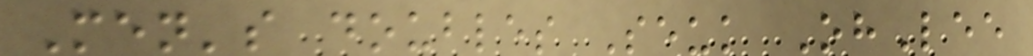Men's doubles Seuk OhLee
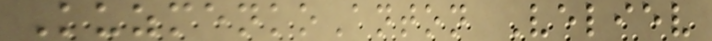KuzmenkoAnton Veliev
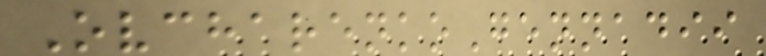OvcharenkoGennadii
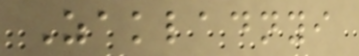Zakladnyi
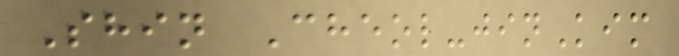Shin Cheol-jinKim
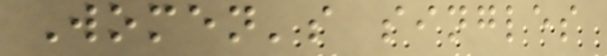Women's singles
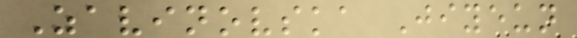Zavinovska Jiyeun
